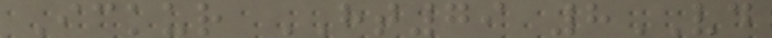Ickur HT79 8VD
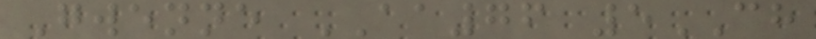Gwenne AA76 5CH
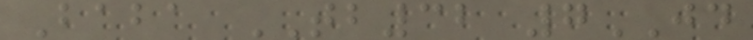Baba TB32 7JD
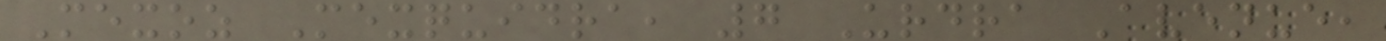Mexoz Mexquidra, 7 Urdra Avenue,
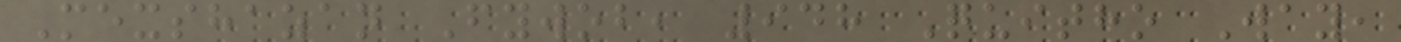Mexshazan Fywob, 948 Quitho Way,
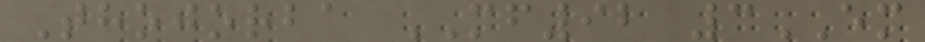Thojorba MF92 3EM
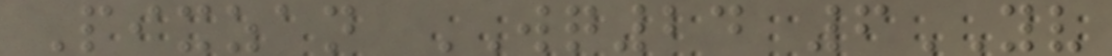Pixzan WQ24 6YV
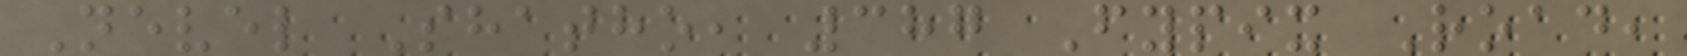Nevel Shatho, 387 Fypix Road,
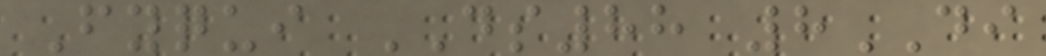Fyqui DS88 8DI
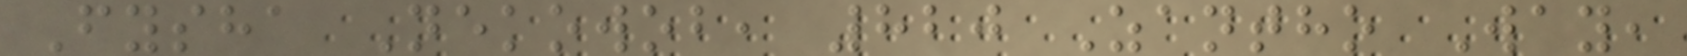Fysha Nekowob, 820 Zantho Way,
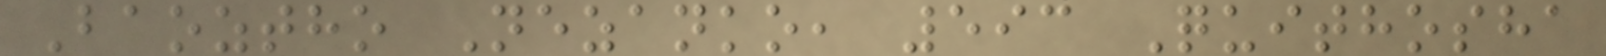Baoztho Nezanko, 593 Quithosha
